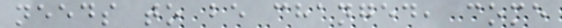needs to be changed, come
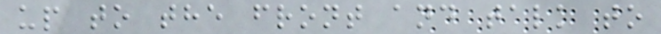up to the front and talk to
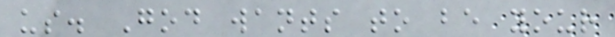us. God wants to be your
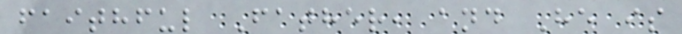faithful Father, and He is
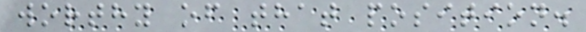worthy of that position.
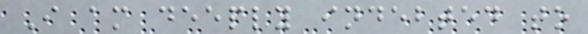I am deeply indebted to
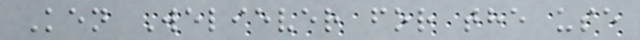Ken Weliever for the use
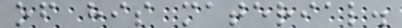of his material.
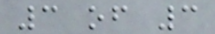3 of 3
